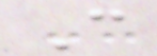C
